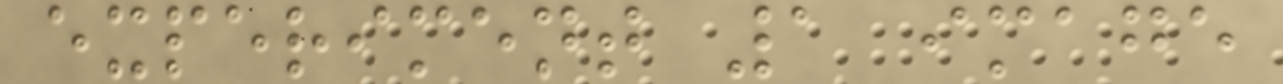experiment 1 image
